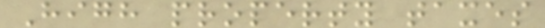High property taxes
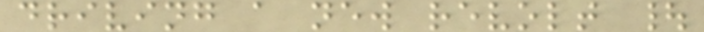driving a new revolt |
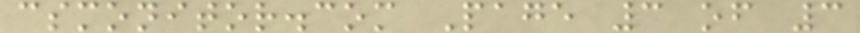csmonitor.com Page 3 of 3
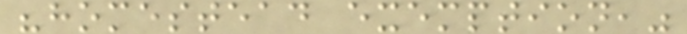"homestead exemption,"
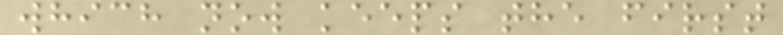which now keeps the first
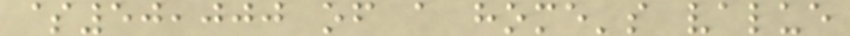$50,000 of a home's value
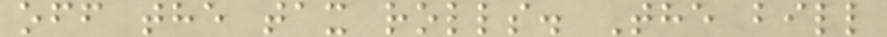off the tax rolls. The bill
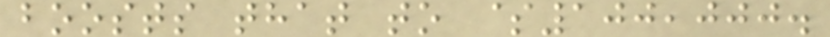boosts that to $100,000.
